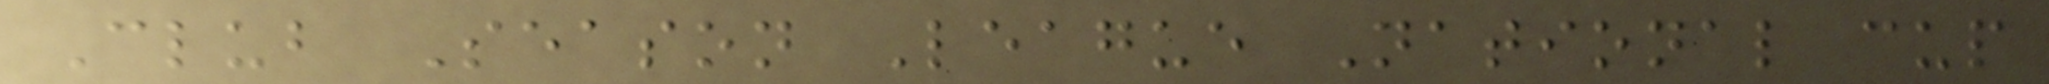Club Season League National cup
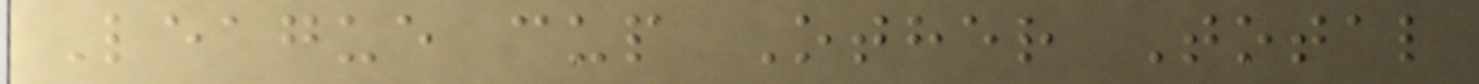League cup Other Total
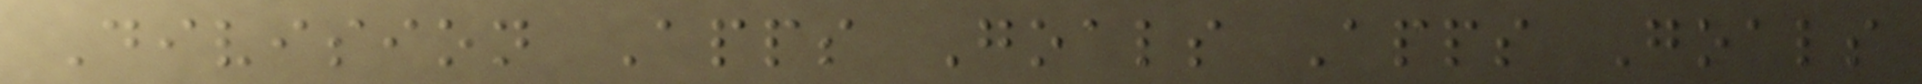Division Apps Goals Apps Goals
